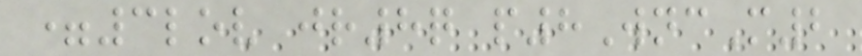=3lov jr8q p8WncM2
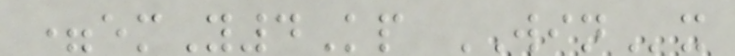=emY4Kp WINx
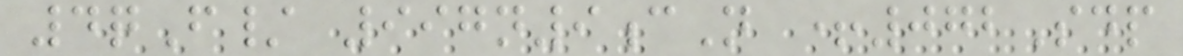4qF/ 997n9cN +072Sdp
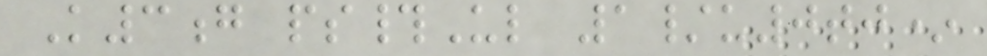K3g ps#Ul 1/u0tj*
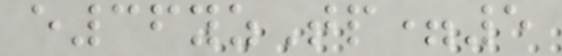e36yzTp=5
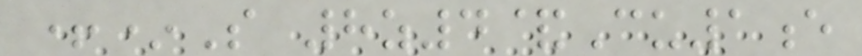+*S 8z4&Cu1e
